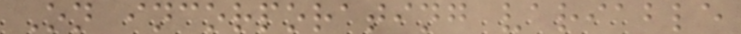On incorporating variable
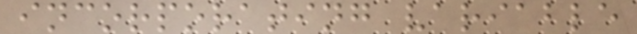incorporating variable
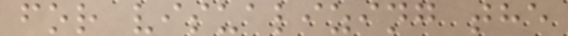for visualizing the
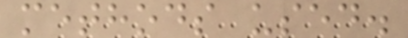methods used.
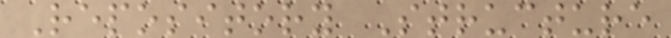Repository Structure
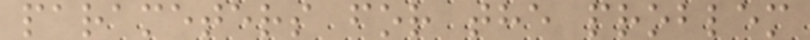parameters for the problem
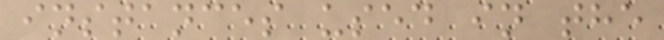instances used in the
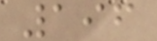196
